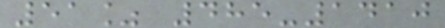51% 485-1410
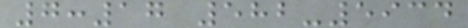7:17 582-5934
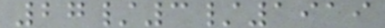27/3/1919
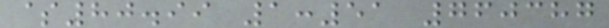$80.99 1:51 760387
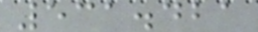531.421
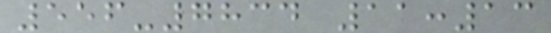556-7834 11:13
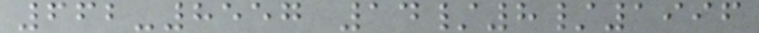662-8557 14/8/1996
